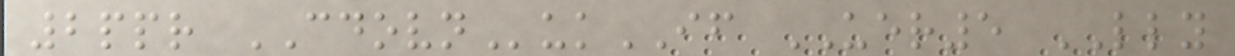2ppr CDOVNukIF UER5 LLY
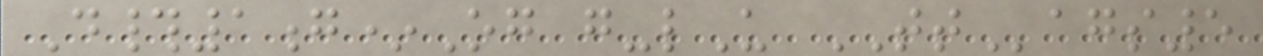D#1g*Og g-lU TTags5
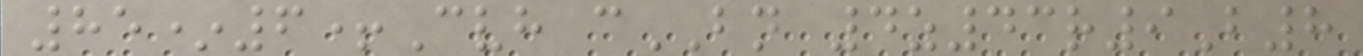85*6+Cvh cBN 4z43r9B8
